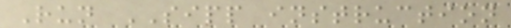Run SIPP instruction
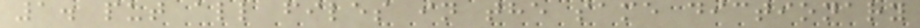1. put all files in the same dictionary
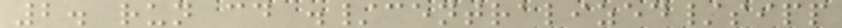2. run cd ./centralized/sipp
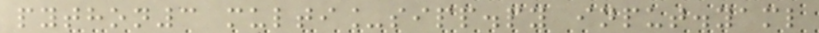python3 multi_sipp.py input.yaml
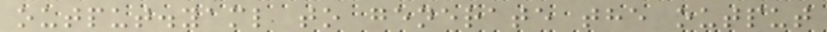output.yaml to generate the output
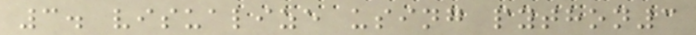3. visualize using python3
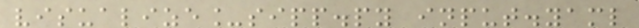visualize_sipp.py input.yaml
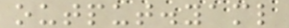output.yaml
